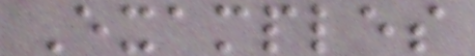Examples
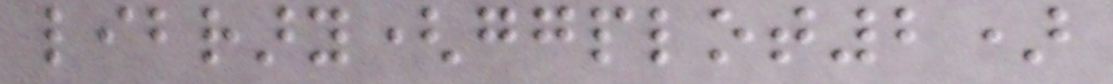library(ggplot2)
